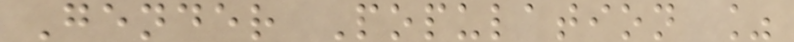Gender Population %
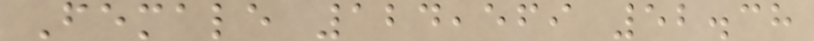Female 124,569 52.38
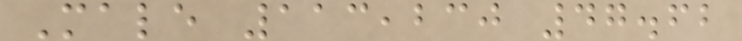Male 113,230 47.62
